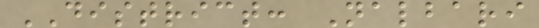DISTRICT: Nalbari
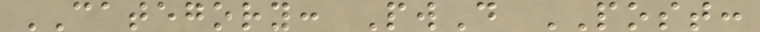CATEGORY: PwD POST:
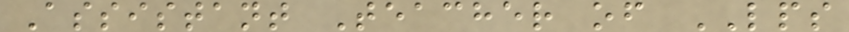Assistant Teacher of LPS
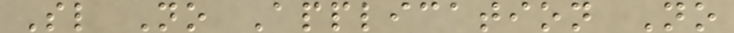Sl No Application No
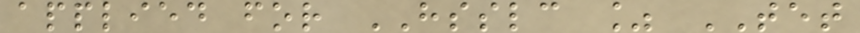applied for HSSLC % TET
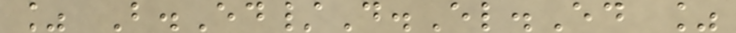% B.Ed/D.El.Ed %
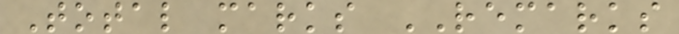Total marks REMARKS
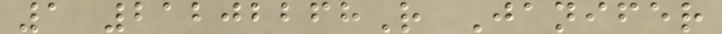1 21202268R Janifer
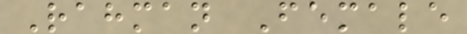Rahman Female
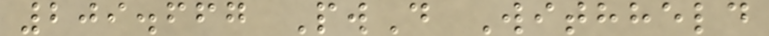209.667 PwD Withheld
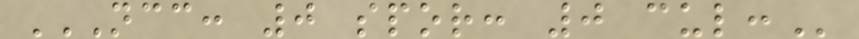NCC: 0 SPOR: 0 CUL:
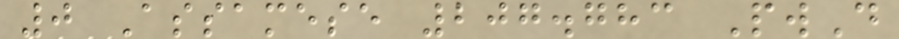0 Assamese 207.783 PwD
